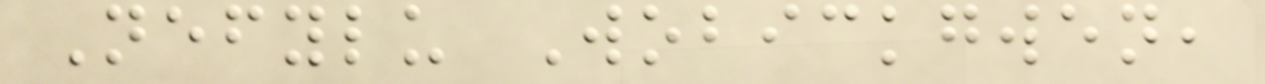Nefylu Wobickgwen,
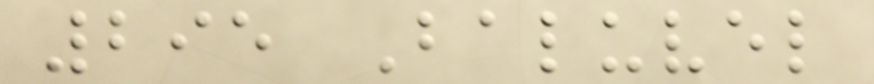295 Baluvel
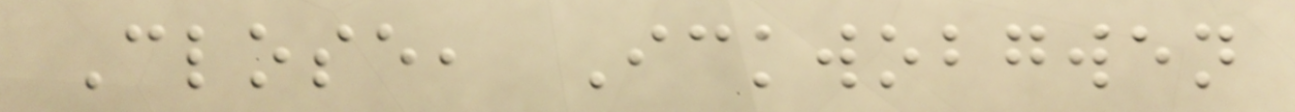Close, Ickwobgwen
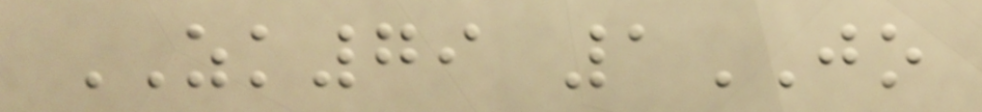ZK79 1JO
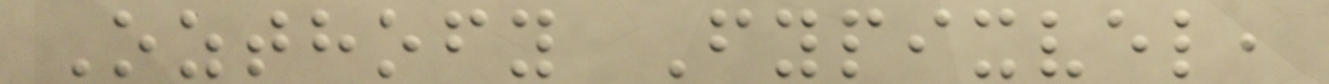Ozthofy Fypixvel,
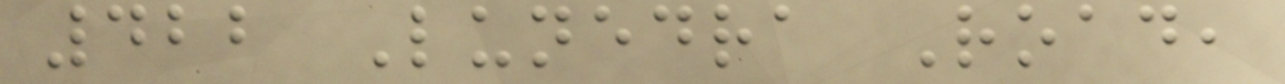422 Lunedra Road,
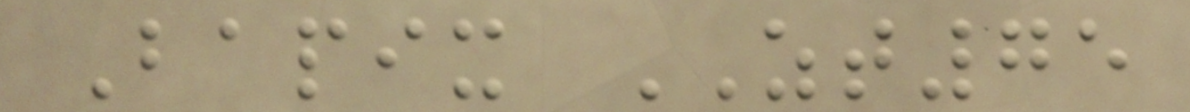Bapix ZT75
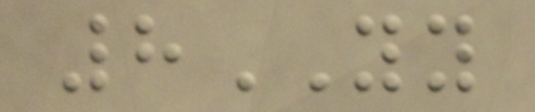8YY
